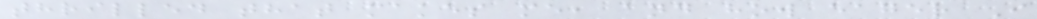thrilled that makes me, and how eager I
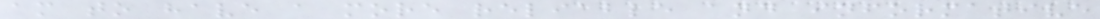am to have a more reliable and informative
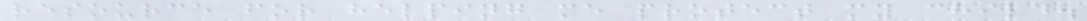resource for helping me protect my child.
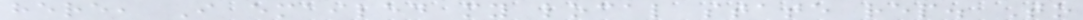here, I emailed my local state rep. To
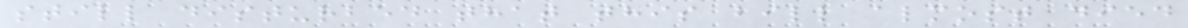still disturbed that this bill almost died
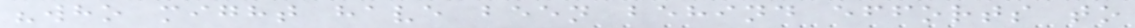"who might have been behind efforts to
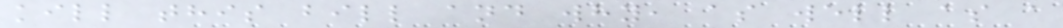kill this bill and why, as well as a
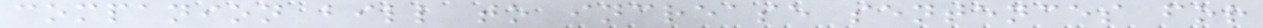companion bill to increase sentences for
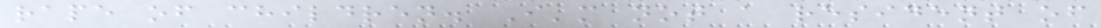rape of children. I'm not a resident of
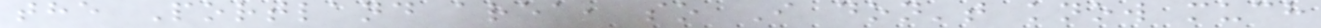the Portland area, so I don't know much
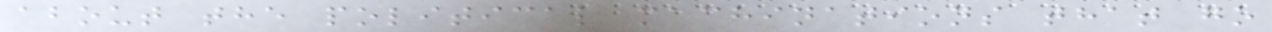about the political machinations that go
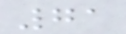71
